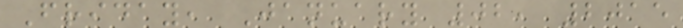Friday, January 02, 2015
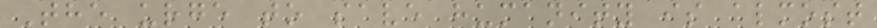The urge to save humanity is almost
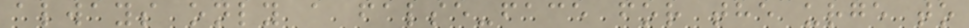always only a false-face for the urge to
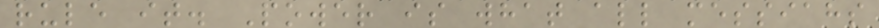rule it. Power is what all messiahs
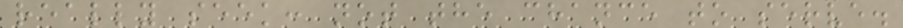really seek: not the chance to serve.
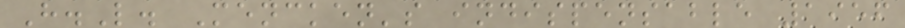H.L. Mencken's indispensable 1956
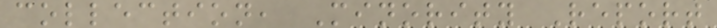collection, Minority Report
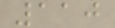110
